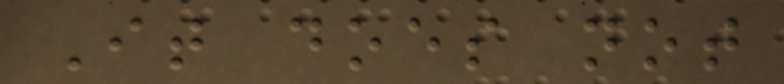It does not
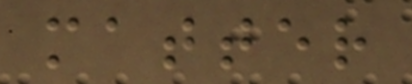matter
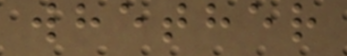whether
